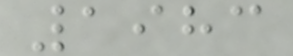1983
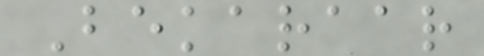Bekaraar
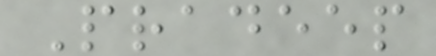Pradeep
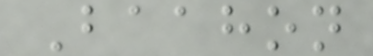Baahon
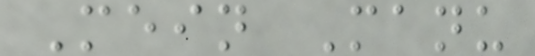Mein Manu
